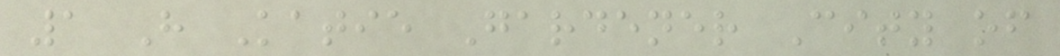1 H Katie Gardener City of
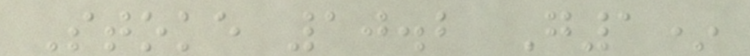Stoke 10.2 G1*
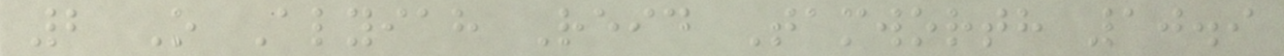2 O Alyiah Reid Tamworth 10.9
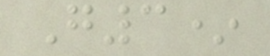G3*
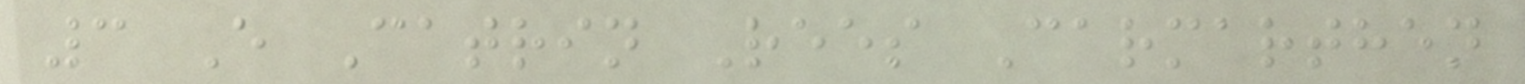3 E Catrin Rees Carmarthen
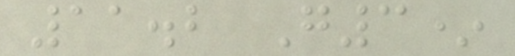11.2 G3*
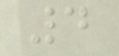4
